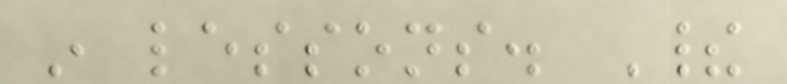in lessons. Their
